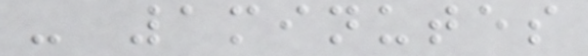- 1minutes
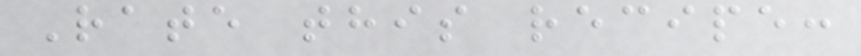Rate this recipe:
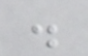.
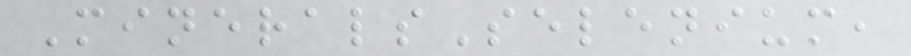MineralsSelenium,
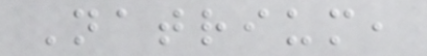Natrium,
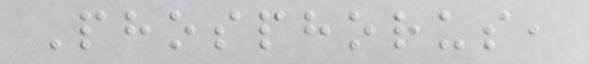Phosphorus,
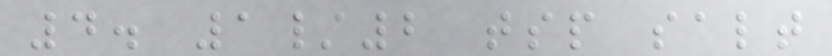4. 1/2 tsp salt
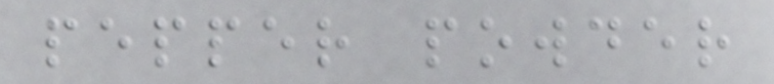pepper powder
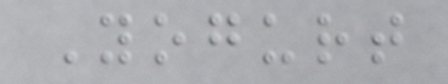Yogurt
